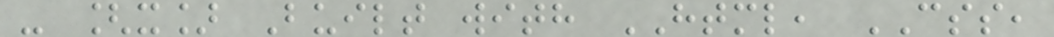- [x] Built with HTML, CSS,
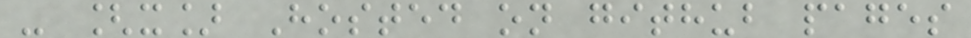- [x] Hosted on github pages
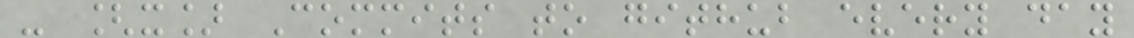- [x] Commits to github every day
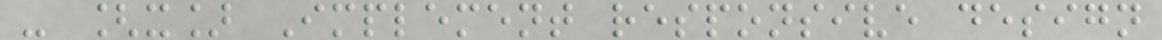- [x] Implement responsive design
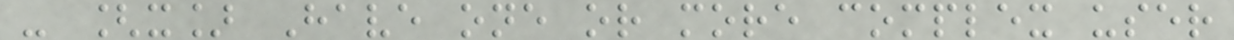- [x] Have one or more complex user
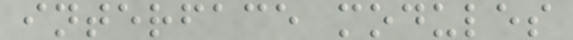interface modules
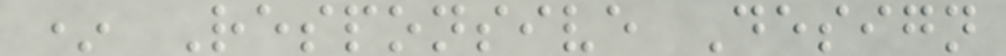* Responsive Design
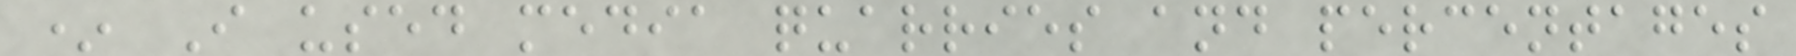* I used media quarries and percentages
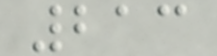213
